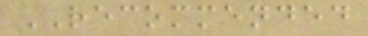RECOMMENDED
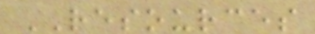RESOURCES
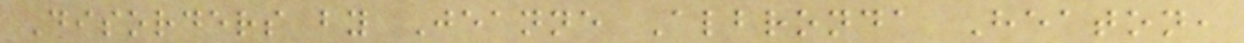Disorders by Jeanne Albronda Heaton,
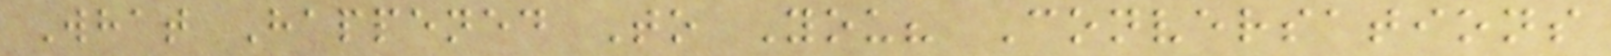What Happened To You? Conversations
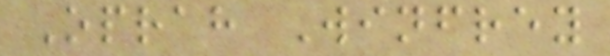Oprah Winfrey
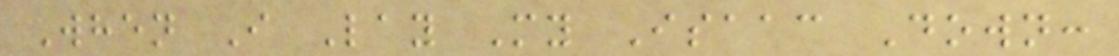When I Lay My Isaac Down:
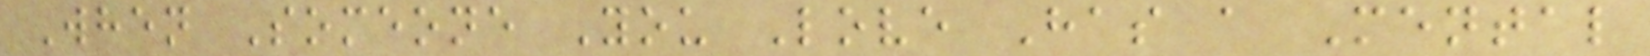When Someone You Love Has a Mental
